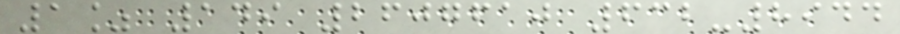1% 149 2607610 632-8944
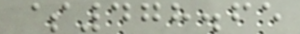$478.65
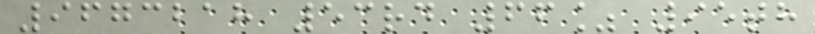9673218 53rd 66% 95th
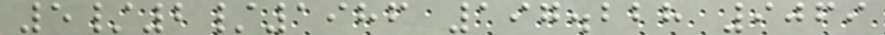5/2/1986 197.228 9069
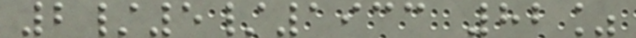2/5/1933 82%
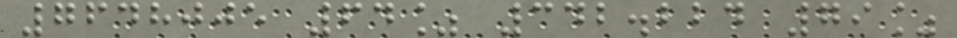7648005 64% 342.224 79%
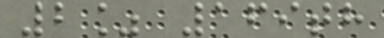2% 169th
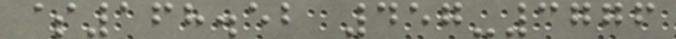$168.52 457-3776
